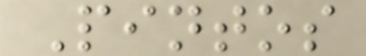Pintos
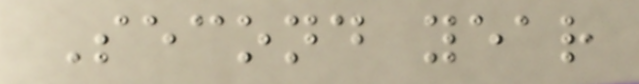Second year
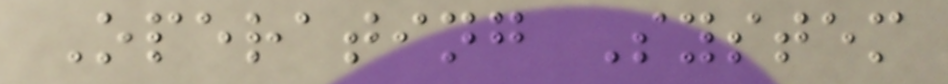Operating System
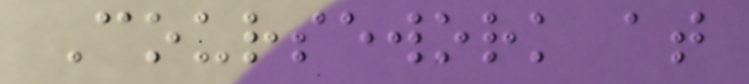Coursework at
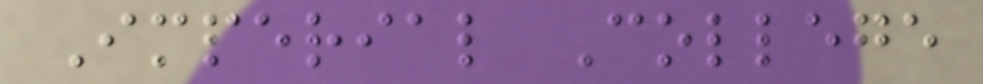Imperial College
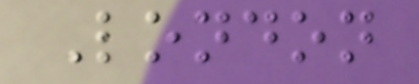London
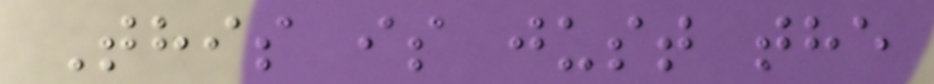This is just the
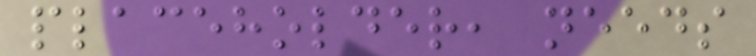placeholder, needs
